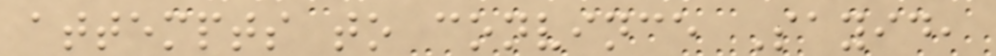attempts to convince Sayid,
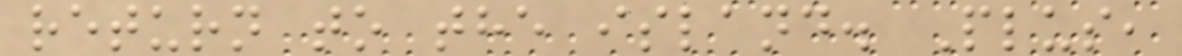return to the island. Plus,
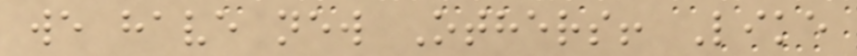we have new Others! Like
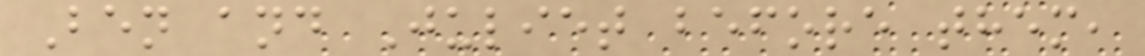Ben and Juliet before them,
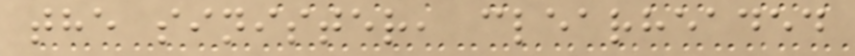the sinister, clearheaded
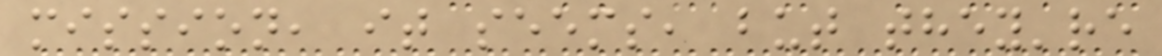mission, it seems, but they're
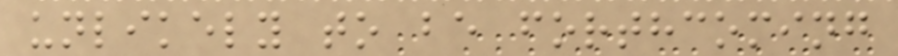unlikely to be forthcoming
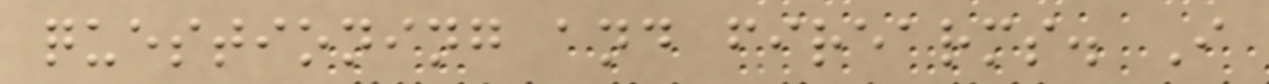questioning and firearms. I
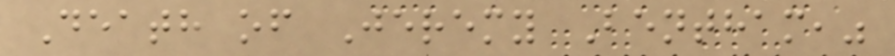Death of Jeremy Bentham,"
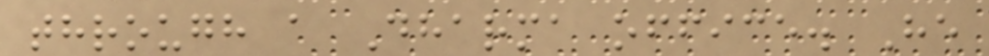through a Dharma office. He
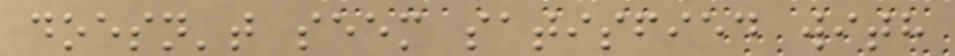doesn't seem satisfied with
